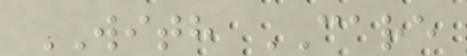WITH CARE
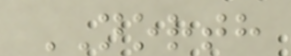NORTH
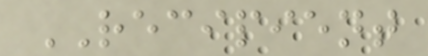RECIPIENT
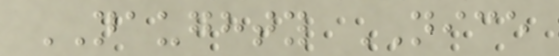NAUGHTY NICE
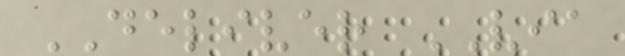DELIVER VIA
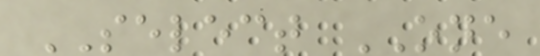SELECT ONE
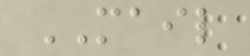MAIL
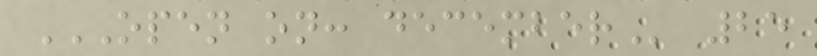OPEN ON: DECEMBER 25
